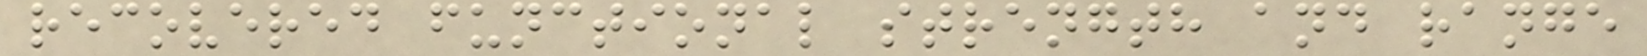recovered functional strength and range
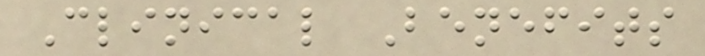Clinical Benefits
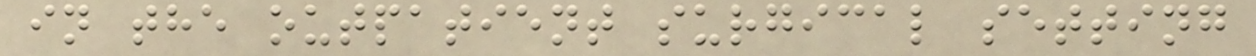in the outpatient surgical setting
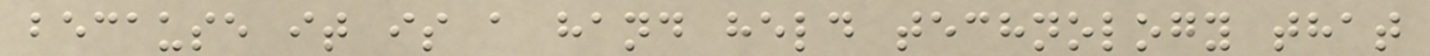because it is a hand held technology that
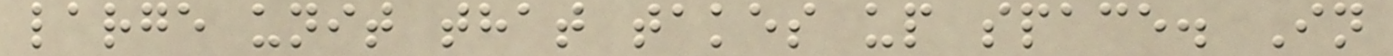large unit that takes up space. In
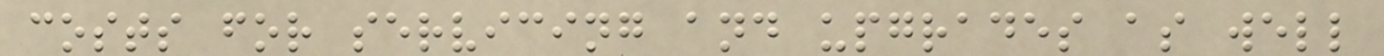costs for servicing and upgrades as well
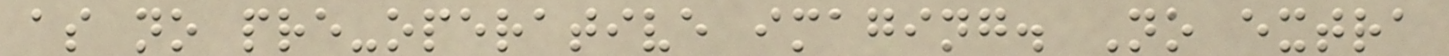as no pre-operative imaging. No extra
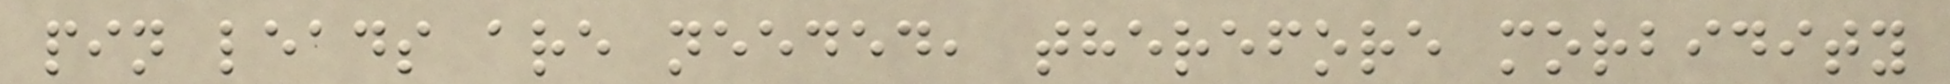pin leads are needed, therefore morbidity
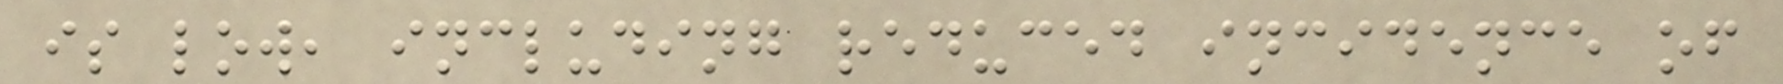is low, including reduced incidence of
